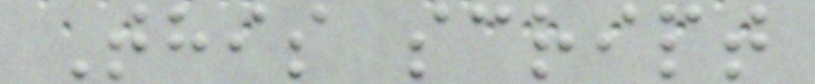This script
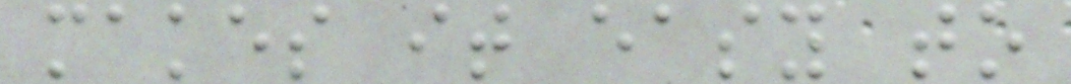makes it easy to
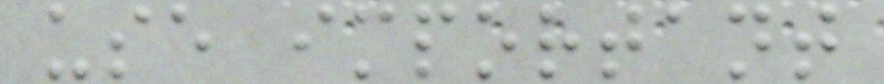use important
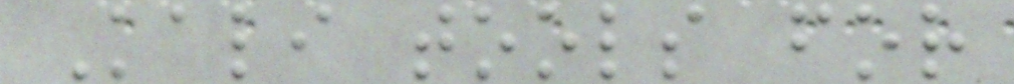Kali tools for
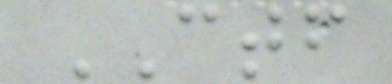CTF
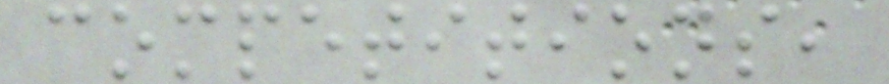competitions,
